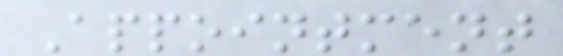Appointment
